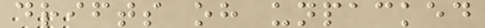drifts oh unpacked
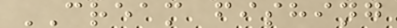CREAM fishing
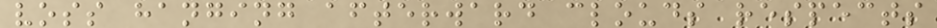voss hanging afterward clouds respects
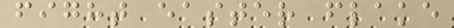fight easter flake
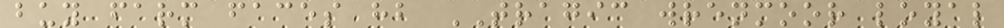buy farm faces hb TRAGIC wrenmoor loyal
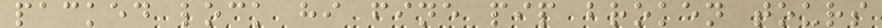packed lock hi fine pip broken tours
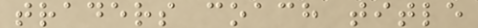traders coach title
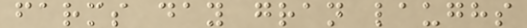farms day gran laughs
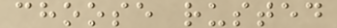choose rusted
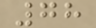78
